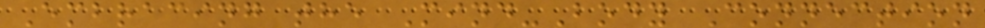Embracing the Mind-Body Connection
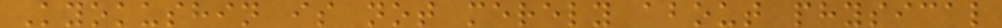Kyokushin is not merely about physical
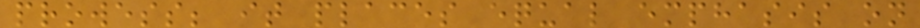prowess; it places equal emphasis on
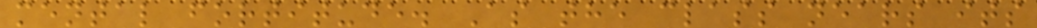mental fortitude. As the class nears its
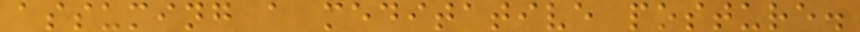assuming a meditative posture.
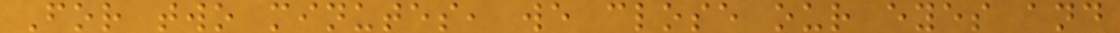For two minutes, we close our eyes and
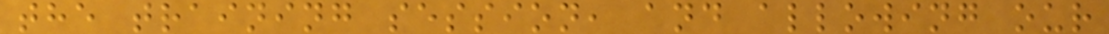the training session, and allowing our
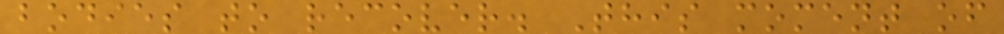bodies to recover. This moment of
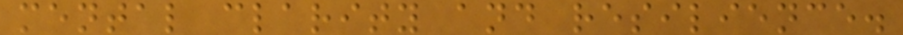mental clarity and resilience.
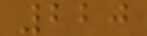220
